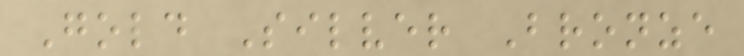Gold Silver Bronze
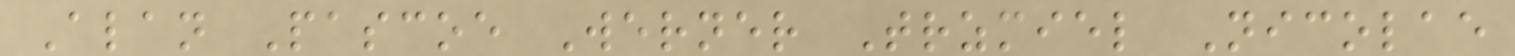Alan Pascoe Werner Trzmiel Nicolae
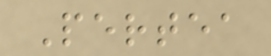Pertea
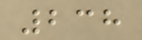238
